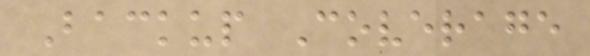Backup Coverage
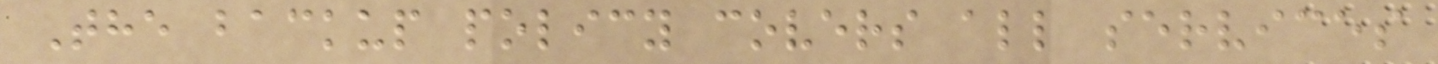The backup policy covers all services
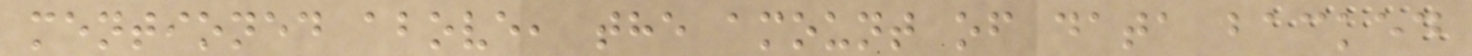mentioned above, the amount of data backed
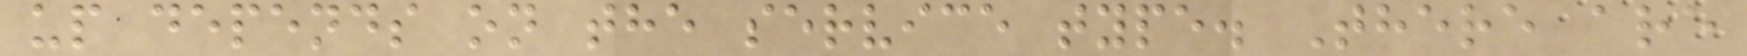up depends on the service type. There are
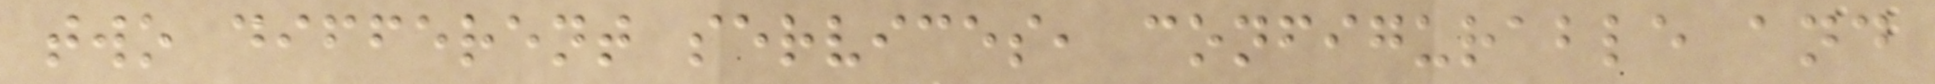two different services, configurable and
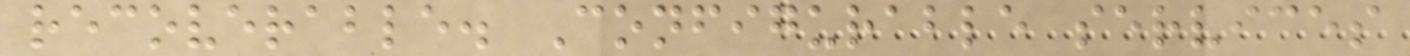recoverable. Configurable services
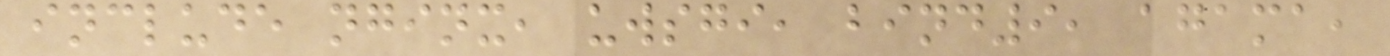include nginx, uwsgi, bind9, agama,
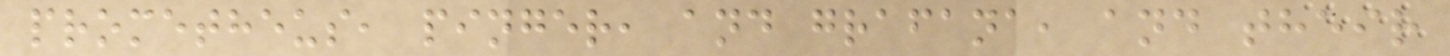prometheus, pinger, and grafana, and their
